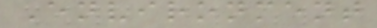Environment
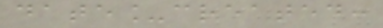date_created:
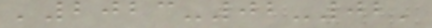'2023-02-02'
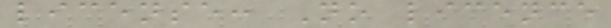license: No licence
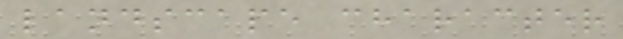landscape character
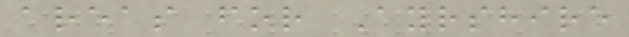areas for Ayrshire
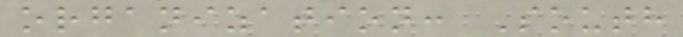organization: South
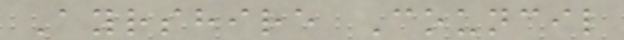Ayrshire Council
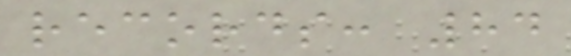records: 84
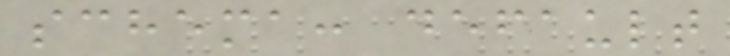schema: default
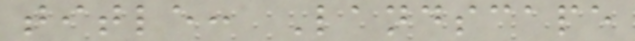title: Landscape
